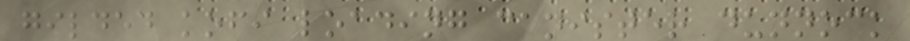gilded kofi loading canister dunnock
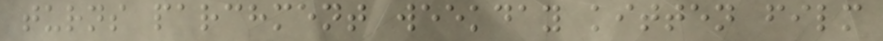turns parchment weekday kitten film
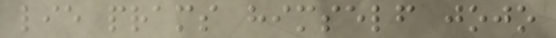lie prams himself jojo
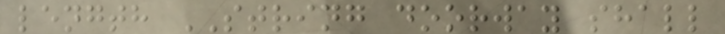length STRING doorway shall
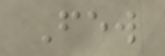Few
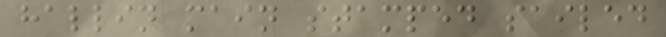hallin main stamped sailed
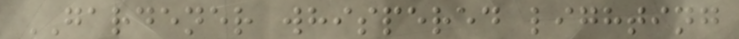GARDENER whispered lighting
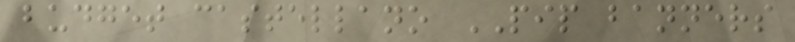budget castellano PIP banners
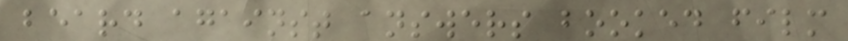beard against answers booked film
